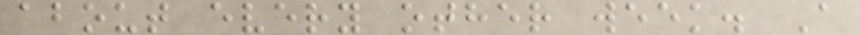about every other week. A
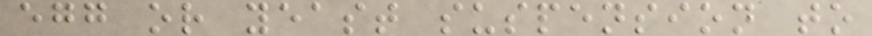egg or yeast suspension to
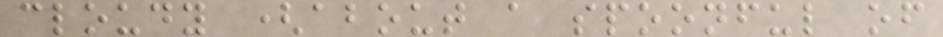cloudy (about a spoonful of
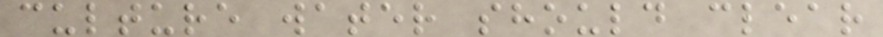culture water should clear
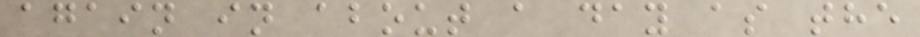again in about a day as the
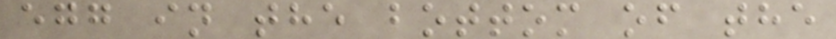egg in the bottom of the
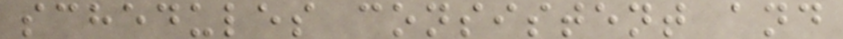schedules consistent and
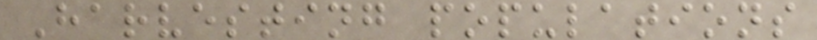Harvesting populations
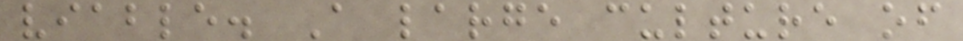viable. A large culture of
